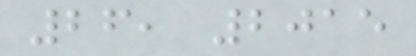26, 2015
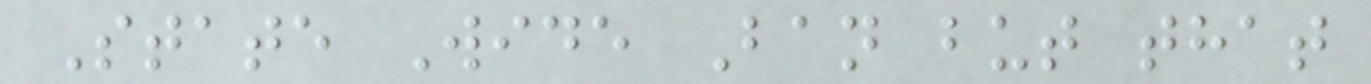State Wide Ban but that
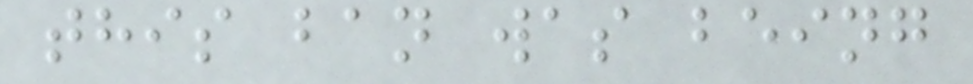this ban was being
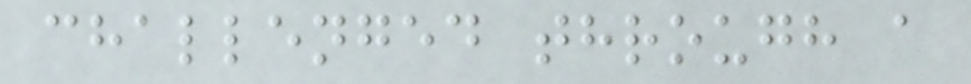challenged through a
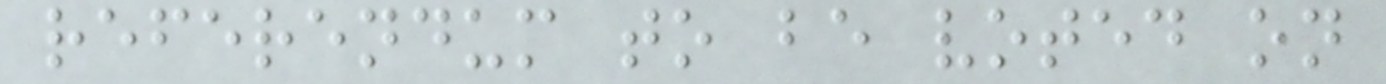referendum to be voted on
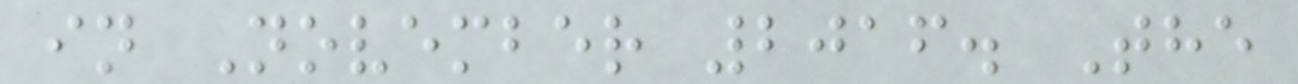in November 2016. The
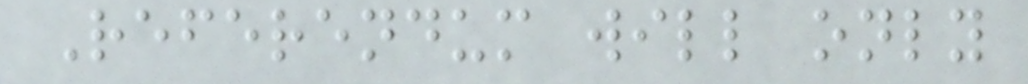Referendum will only
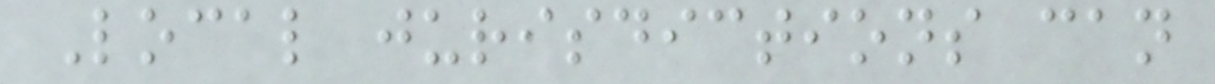Local jurisdictions can
